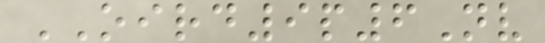OIRD9p6Nv
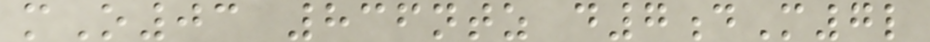mO03 836ntz d7dM7l
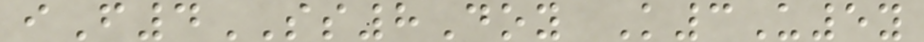iF4SS8Doy K3U5y
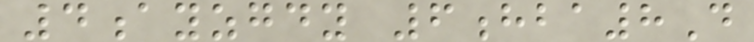4ayzgdy 6hba8D
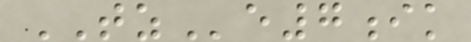TZe7ik
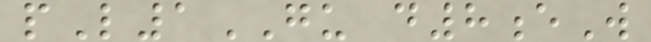pL1GU d8eW
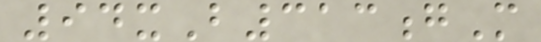94xB313gM
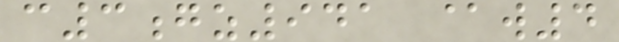c3gz941 @w4
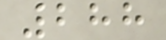288
